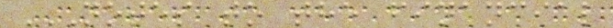NOTES TO THE FINANCIAL
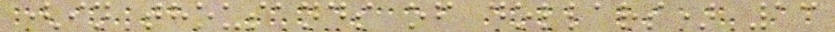(in thousands of dollars) 13
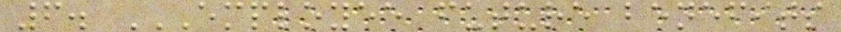6. EMPLOYEE FUTURE BENEFITS
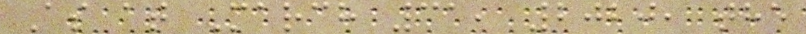As at March 31, 2020, the
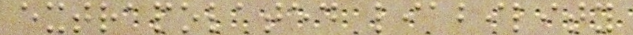extrapolated liability
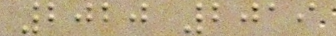2020 2019
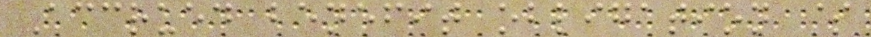Accrued benefit obligation $
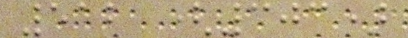512 (303)
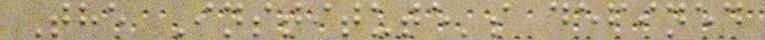The Institute's defined
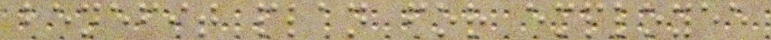benefit plan for employee
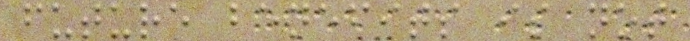future benefits is not
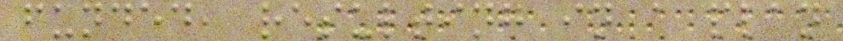funded, resulting in a plan
